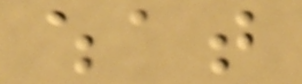what
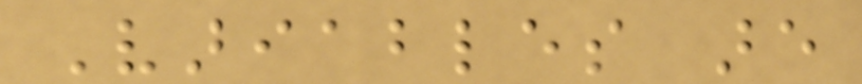Variables are
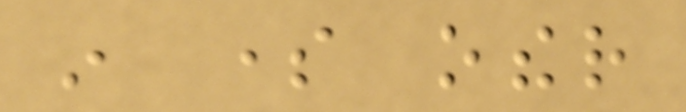in some other
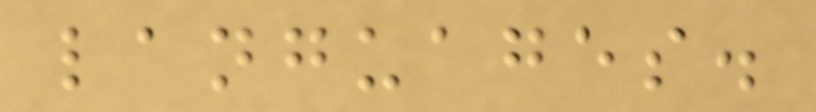languages.
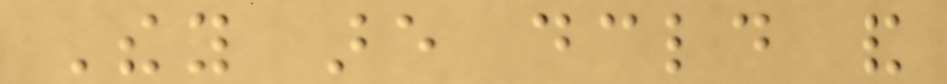They are declared and
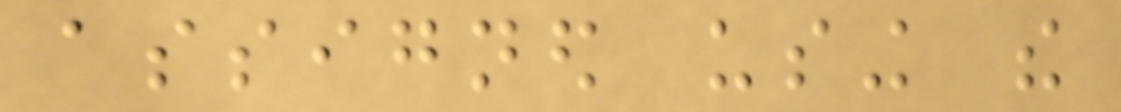assigned using the
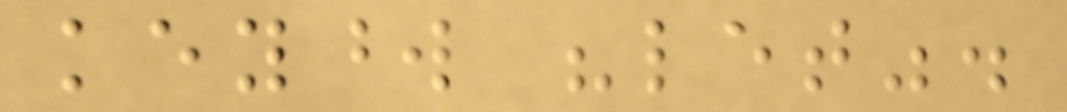keyword "let".
